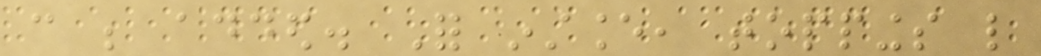can be added. For instance, toppings like
